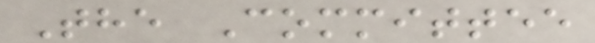The Committee
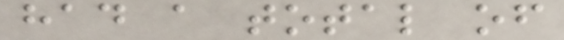had a total of
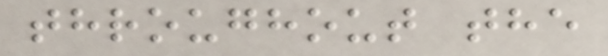throughout the
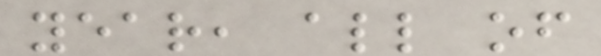year, all of
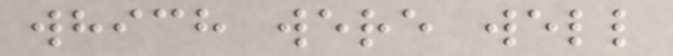which were well
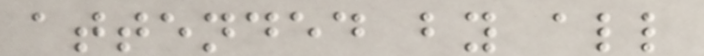attended by all
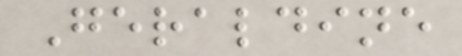Geraldine
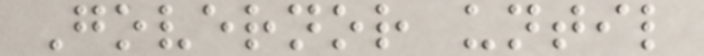Governor until
